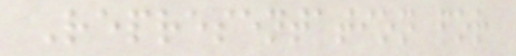Representation for
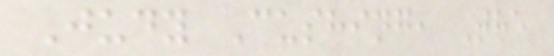Judy Cushing, The
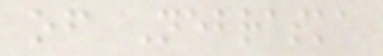of Nebraska
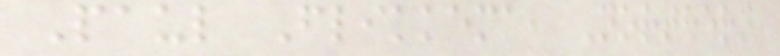Paul Flikkema, Northern
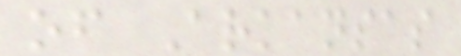of Arkansas
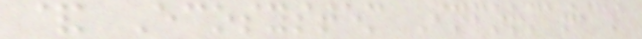& Ecosystem Informatics
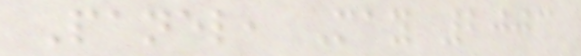Panel, May 2003
